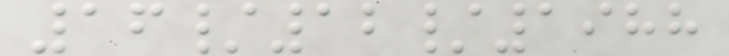16/12/1988
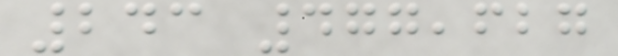243 477,627
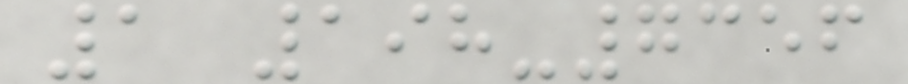1 198-7356
